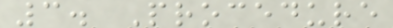3. Procedure
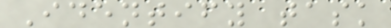Identify task
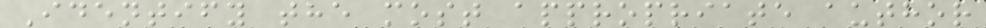Identify the most appropriate author
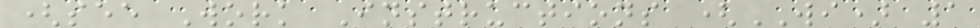(see Work Instructions (WI) 1
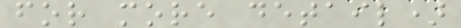for more detail)
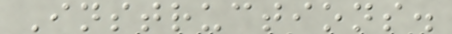Instructions.
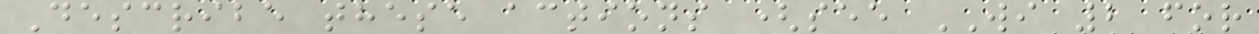Describe these actions (see WI 2 for
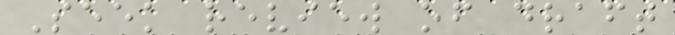Seek review of draft
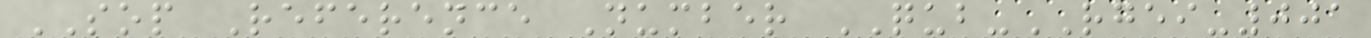SOP Reference Number QUB-RGEI-001
